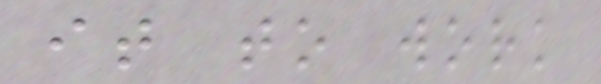it to work
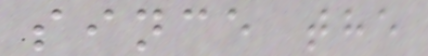since the
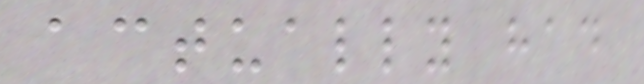actually had
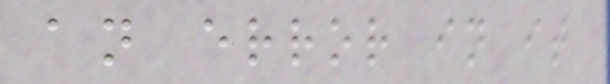an error in it
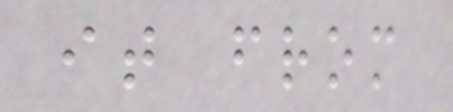it from
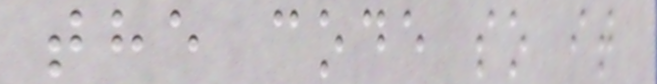the code so it
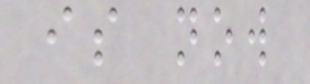is now
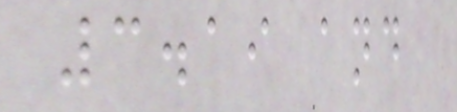3.19 and
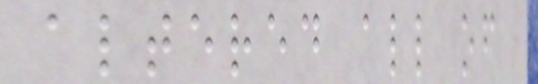altered all of
